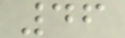46
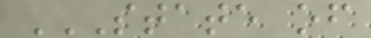STATE OF
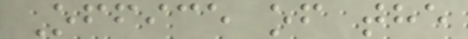Office of the
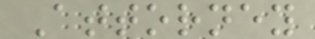Attorney
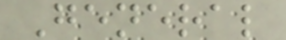General
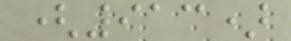(913)
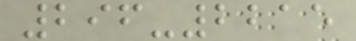296-2215
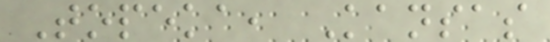Topeka, Kansas
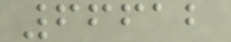66612
